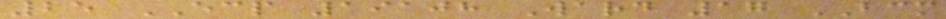25 ECP 19108 Ward 17 BCM
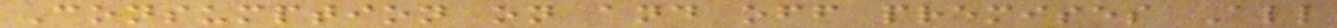Consumption on and off premises All
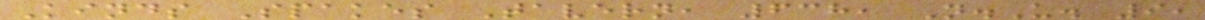Kinds Spakes Tavern, 638, N.U. 9,
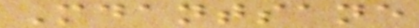Mdantsane
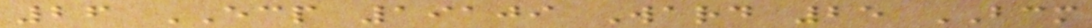26 ECP 19109 Ward 25 BCM
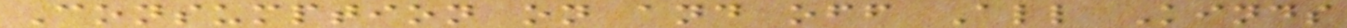Consumption on and off All Kinds
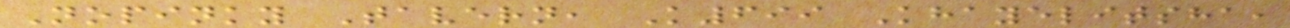Nopinky Tavern, K699 Khayelitsha,
